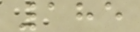185
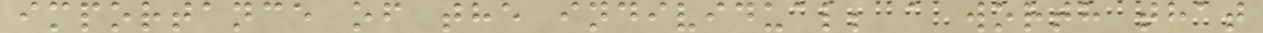importance of the individual; a worth that
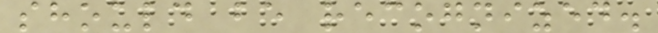should be recognized.
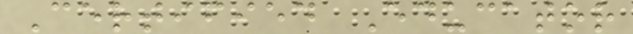Certified Educator
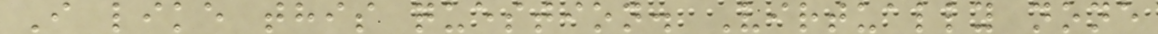I like this question. Virtually none
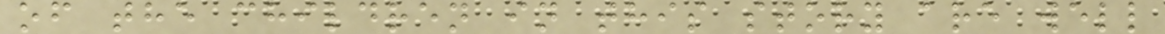of the children in this story are well
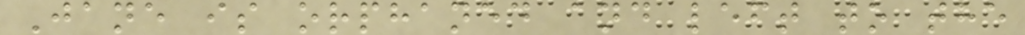Jane is orphaned and left to the
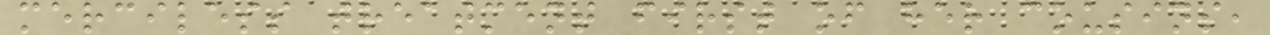merciless treatment first of her cousins,
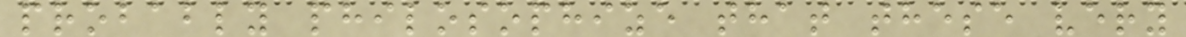probably philosophize that these very
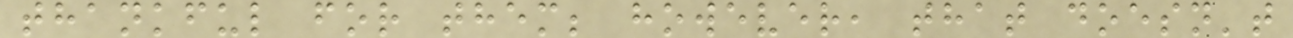thankful for them; however, that doesn't
